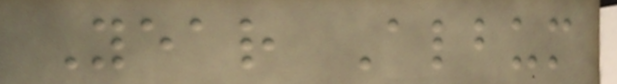Year Album
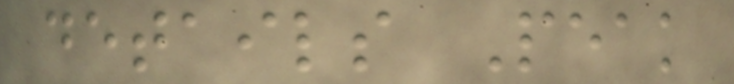details Peak
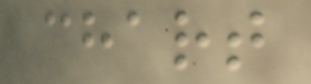chart
